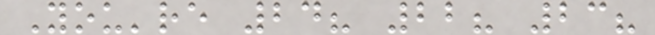You're 24? 22? 23?
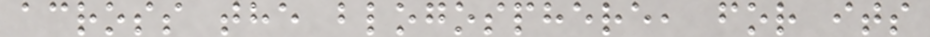across the blogosphere, for its
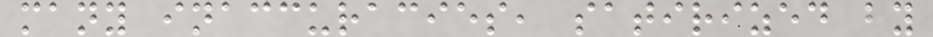many inaccuracies, satirized by
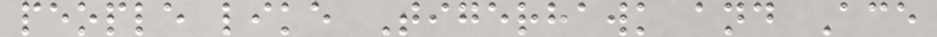people like Tigerhawk and Ace
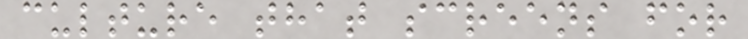culture that screens for
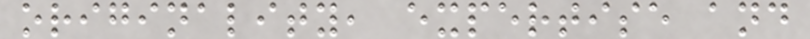originality, expertise and
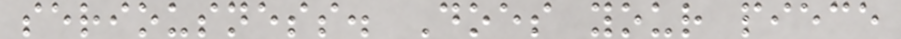seriousness. Does your piece
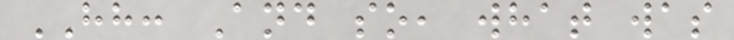HH: And so, what was
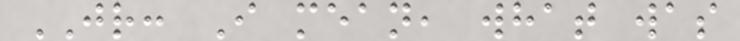JR: I mean, what was
